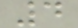4
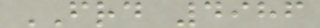FRD 4986
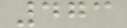473
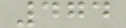474
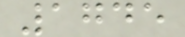1745
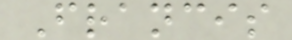Francis
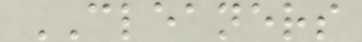CLEANERS
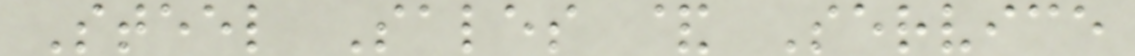Steel Sales & Service
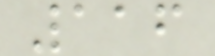116
